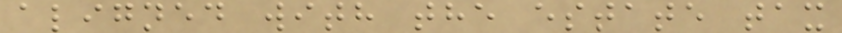aligned with the estate tax
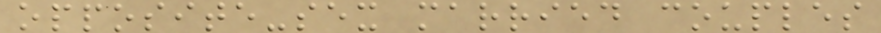opposite-sex married couples
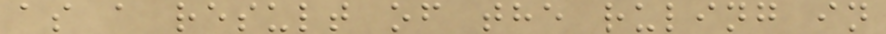as a result of the ruling in
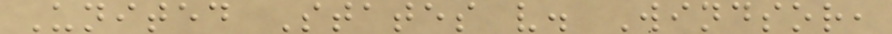United States v. Windsor,
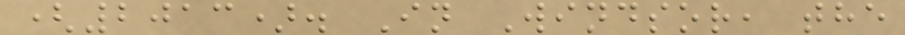(2013). In Windsor, the
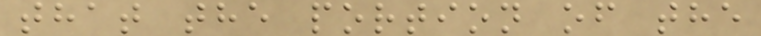that the portion of the
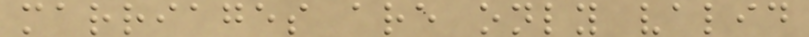marriages are only valid
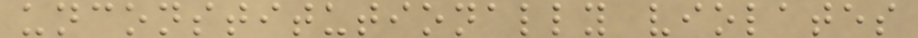unconstitutionally violates
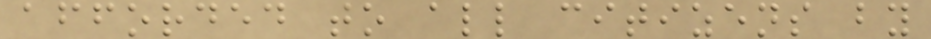afforded to all citizens by
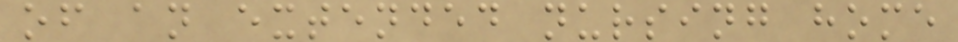of an extended nursing home
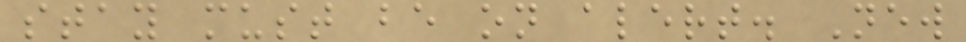stay must be on alert. New
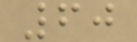60
